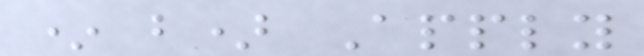* b) Apply
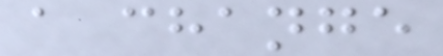a change
